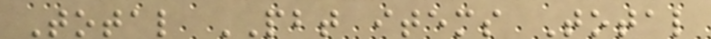Total PBT items Total
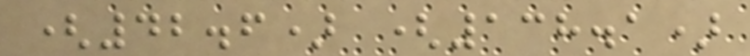(42.6) (138.1)
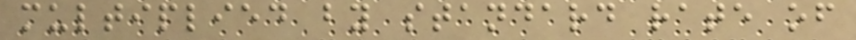multiplied by standard rate of
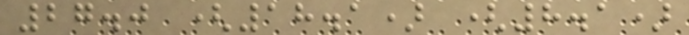27.0 (18.1) (8.1)
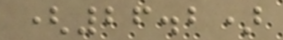(26.2)
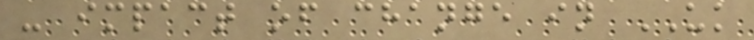- impact of change in UK
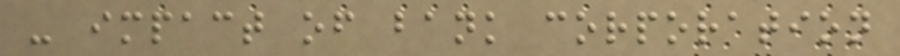- impact of bank corporation
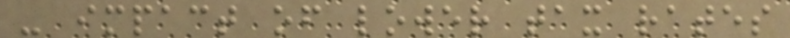- impact of lower tax rates
